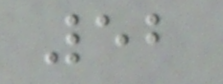52
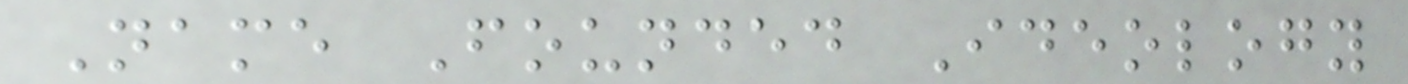Name Founded Ideology
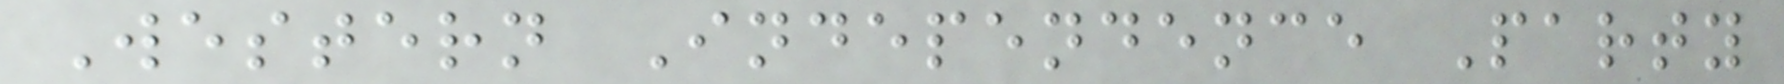Western Independence Party
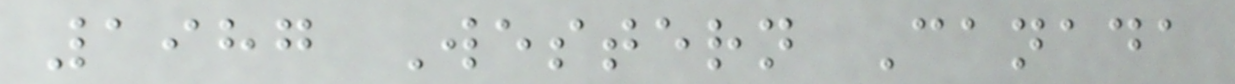1987 Western Canada
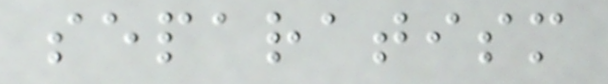separatism
